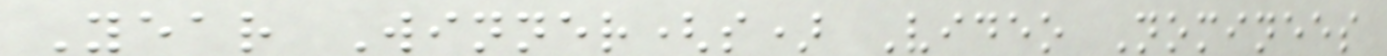Year Winner(s) Video Nominees
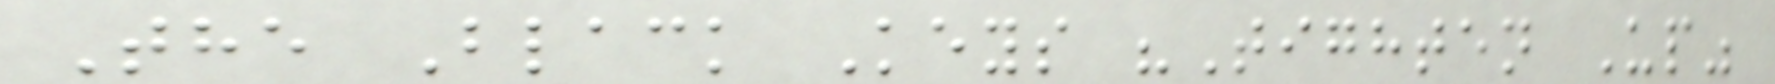The Black Keys "Tighten Up"
